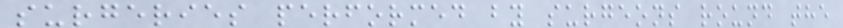surgeries performed by surgeons round the
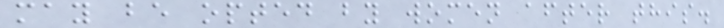may be opted by women after this.
